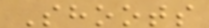Shoots
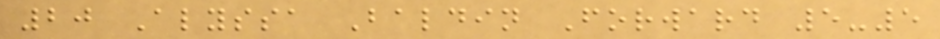20 Alyssa Baldin Forward 5-5
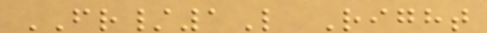FR/1L Right
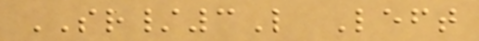SR/3L Left
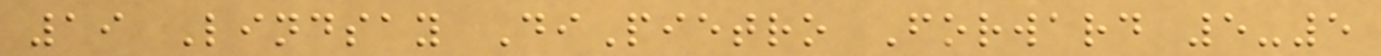19 Lindsay DiPietro Forward 5-5
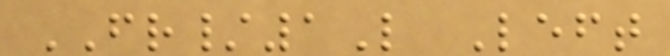FR/1L Left
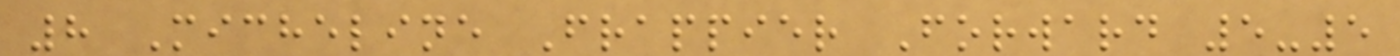8 Micheline Frappier Forward 5-5
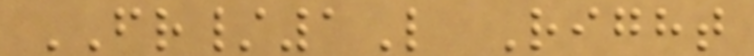FR/1L Right
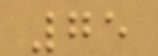75
